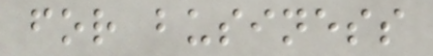for business
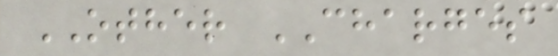OTHER CHARGES
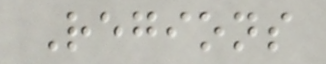Regions
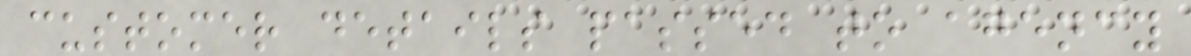customer details passed to agency
